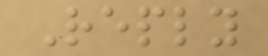Reply
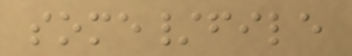some/file
